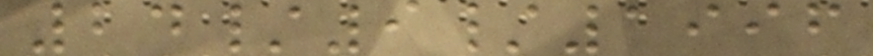24/9/1996
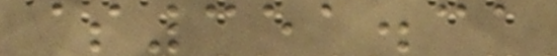$351.31
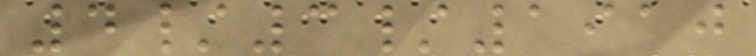4/3/1910
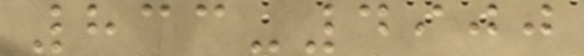833-4900
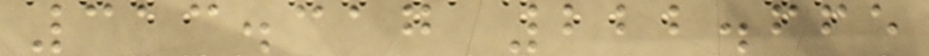313.317 222.665
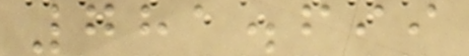781.699
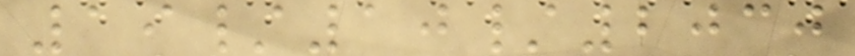19/10/2030
